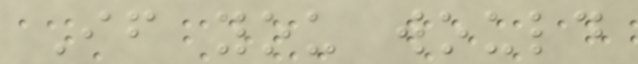If you would
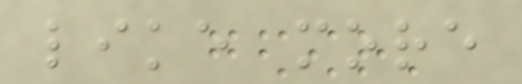like more
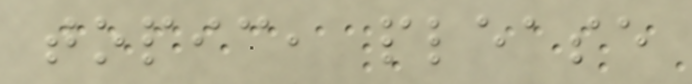topic, please
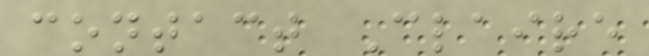contact Claire
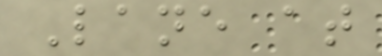Lane at
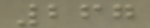267
